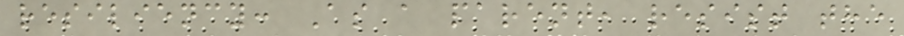resiliency: As a parent, resist the
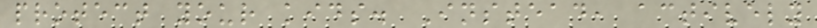protect your kids. Instead, actively
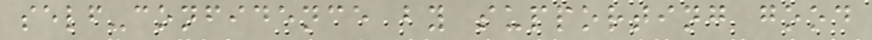self-confidence by supporting good
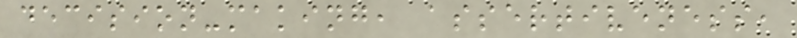decision-making, assertiveness,
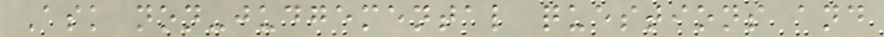Ask non-judgemental questions and
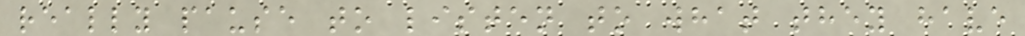really pause to listen to what they have
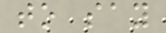to say
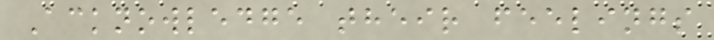Acknowledge their feelings
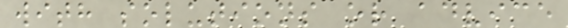with solutions or advice
